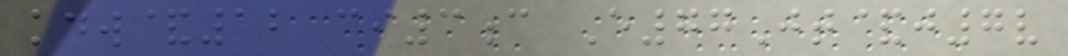kdw&12 ci3c E77Jt&j7v
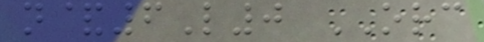n&6L0 ORC
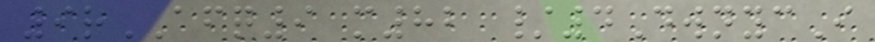9rAFQ9 m82 /4DwnycI
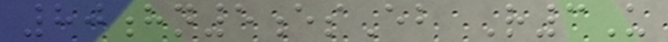80hn5esEb R3U
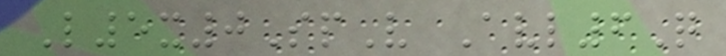L5x0SpV Avl6Q
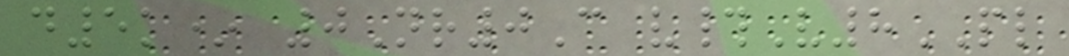d5k* 0Nr0C v#V8PL
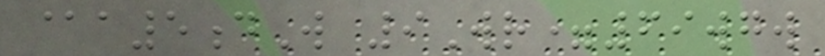@a5dW 9Wr=69wgw
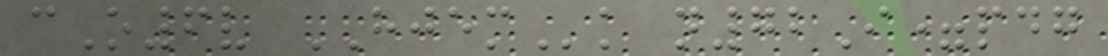cO6v HJEMk n72I=pdg
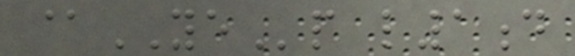@YEp l1d
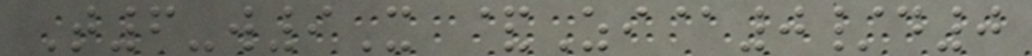T6-w9X &Zi@0/d0
